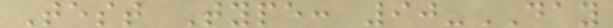Test Type: 90-DAY
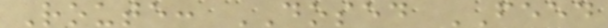Route: DOSED FEED
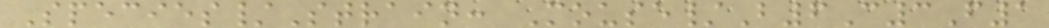Species/Strain: Mouse/B6C3F1
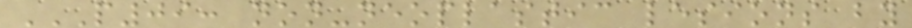P09: NON-NEOPLASTIC LESIONS BY
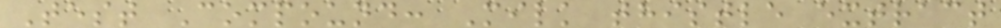Test Compound: Milk thistle extract
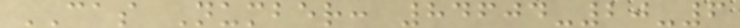CAS Number: 84604-20-6
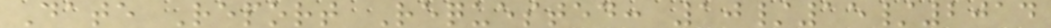Date Report Requested: 10/15/2014
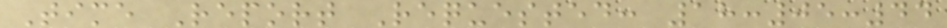Time Report Requested: 18:05:44
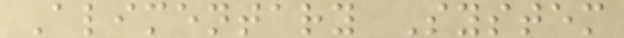Alimentary System
